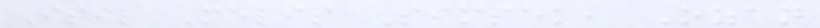Isil Melis Simsek, Ozan
